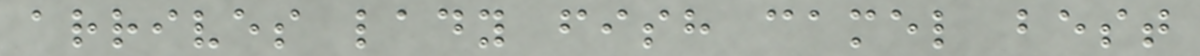arrives lady fish camel best
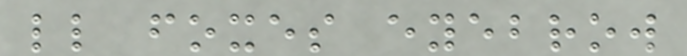ll foxes eyebrow
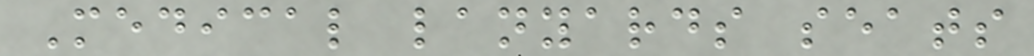Medical lanyards seats
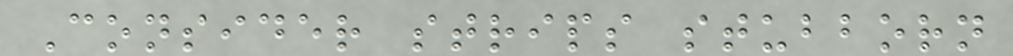Consider strips stubborn
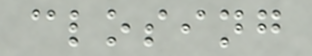closing
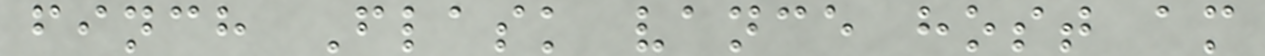finch Flask vance host am
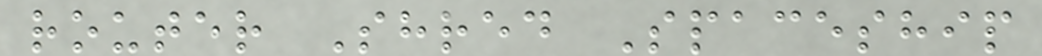router Shred Spaceship
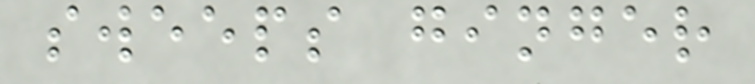sweeps ginger
